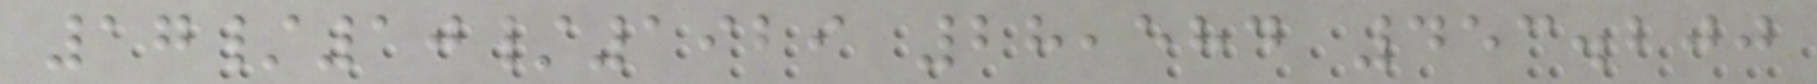17/10/1929 28,584 453.200
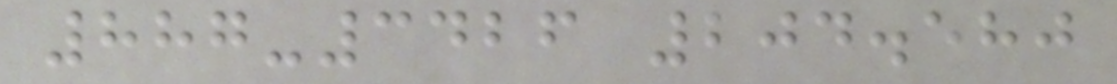887-3426 204.580
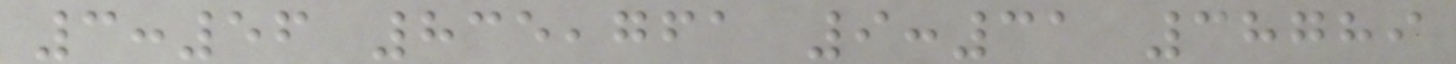3:56 835,761 9:31 38789
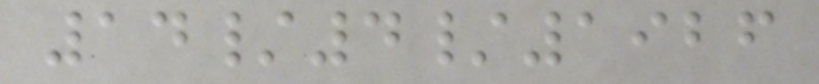14/4/1926
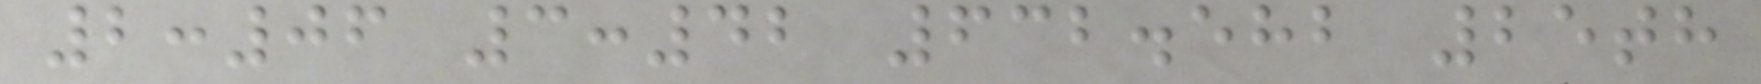2:06 3:42 632.582 25th
